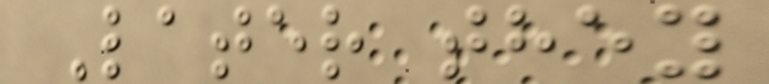Later they
